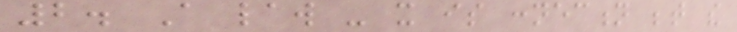2. A law - it is connection between the
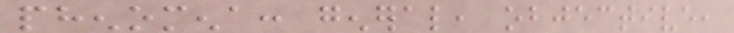phenomena: general, objective,
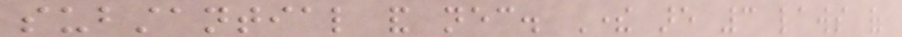substantial and necessary. There are 3 laws of
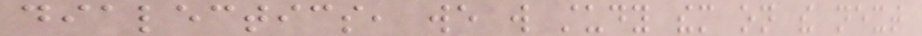dialectics, we will study them on the next
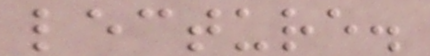lecture.
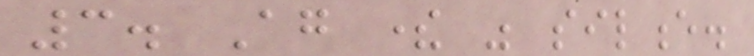3. Again there was silence.
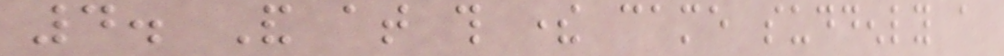4. And at this there came suddenly a
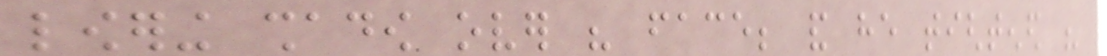lowering shadow over his face; and he tightened his
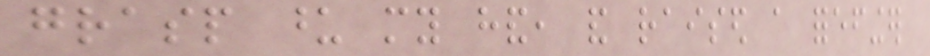grasp upon my hand, and raised a forefinger
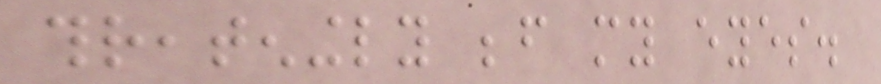threateningly before my eyes.
